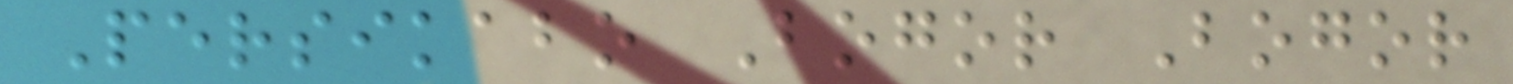Persikabo Bogor Bogor
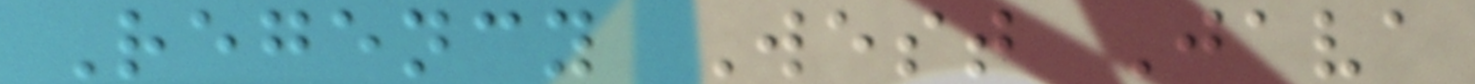Regency West Java
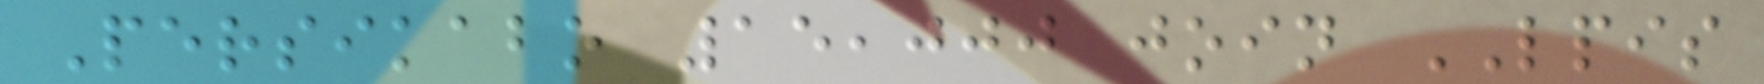Persikabo 15,000 join LPIS
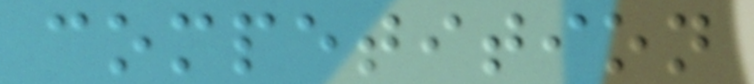competition
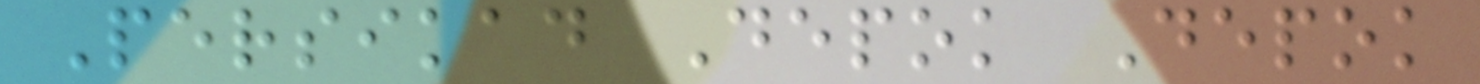Persikad Depok Depok
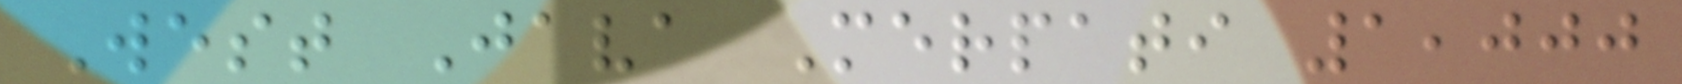West Java Merpati 1,000
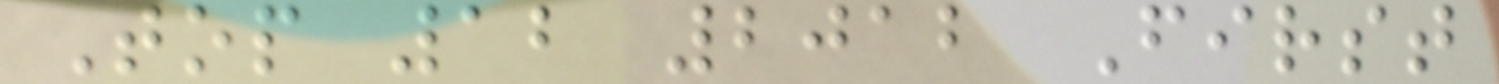Top 12 2012 First
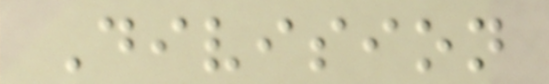Division
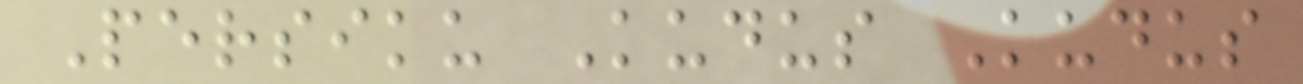Persiku Kudus Kudus
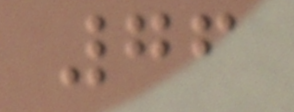76
